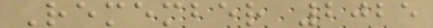Remember 2025
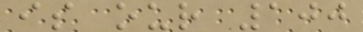is our 100
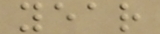year
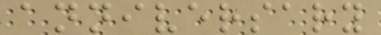anniversary
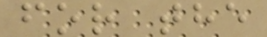for the
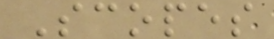Scopes
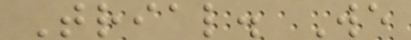Trial. We
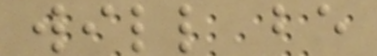will be
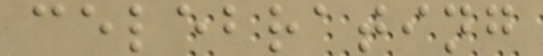celebrating
